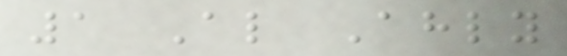1 Al Ahly
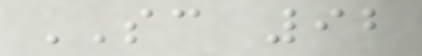SC 92
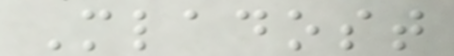Mladost
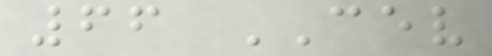66 CEV
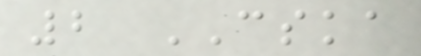2 CSKA
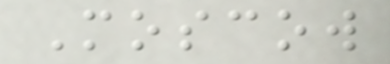Moscow
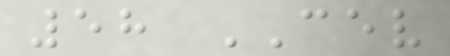58 CEV
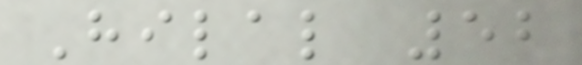Hilal 52
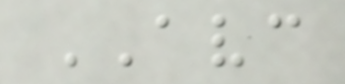AVC
